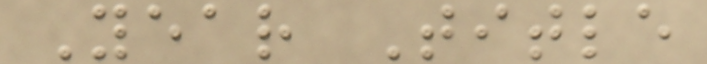Year Title
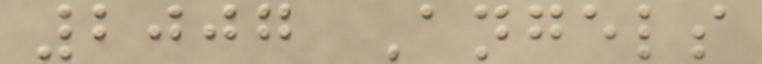2007 Angels
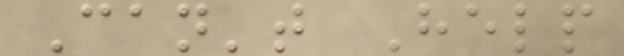Can't Help
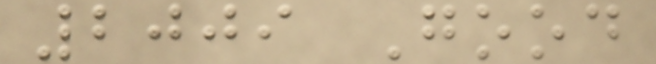2009 Good
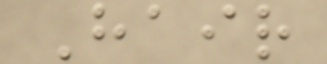Hair
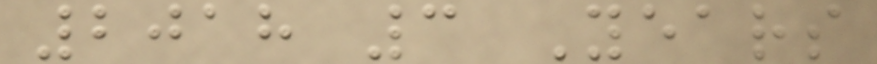2018 3 Years
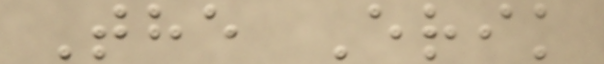The Erik
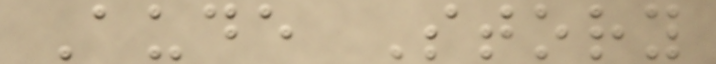Aude Story
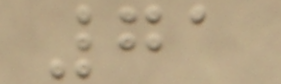71
